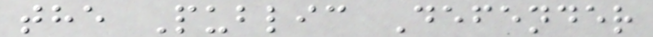the Public Defender
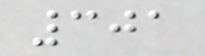301
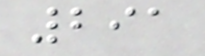291
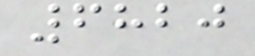6820
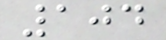104
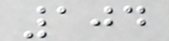104
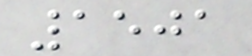1501
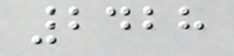2428
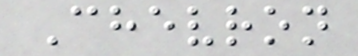Chevron
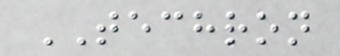TECHRON
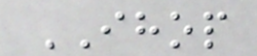IHOP
